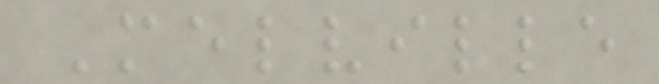Melville
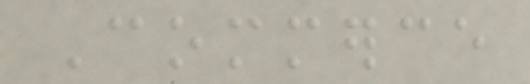Commerce
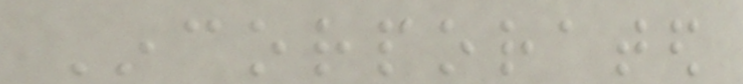Incorporated
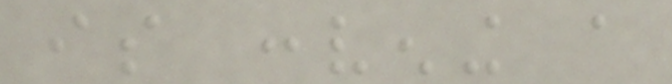is convening a
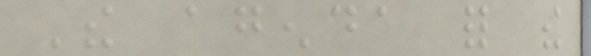The agenda for the
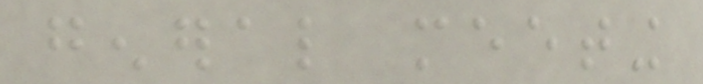general meeting
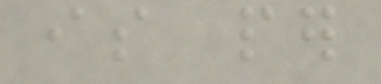is per
